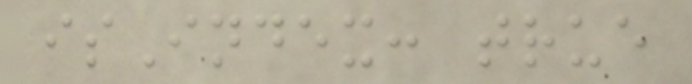isIndex: true
